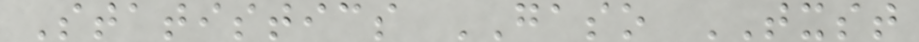Statistics GASO TXST
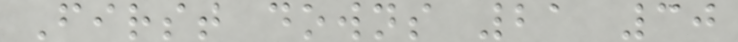First downs 21 30
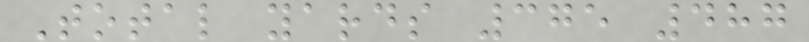Total yards 375 487
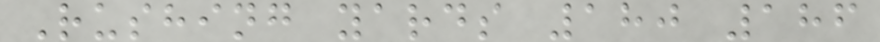Rushing yards 180 186
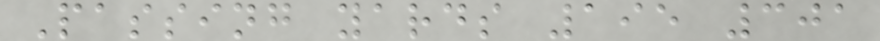Passing yards 195 301
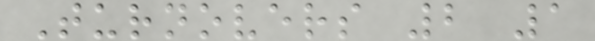Turnovers 2 1
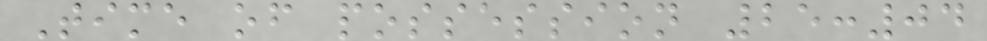Time of possession 25:04
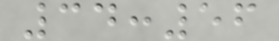34:56
